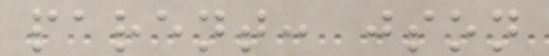parent: json
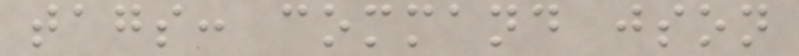tags: command json
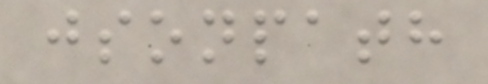jsonpath
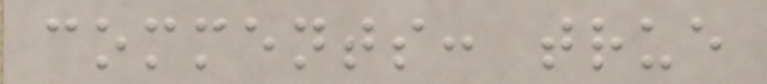comments: true
